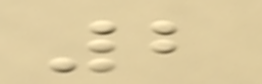2
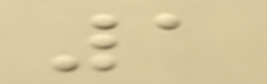1
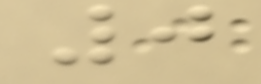0
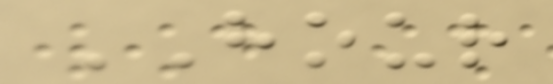HOUR
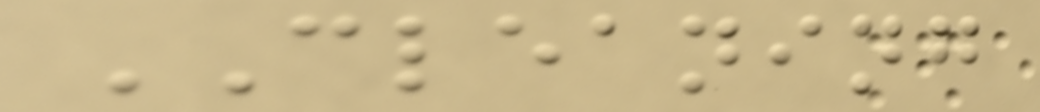CLEANING
